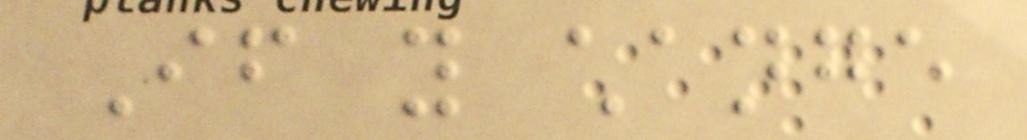If you change
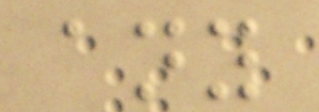any
